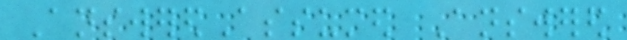AnsweredAssumed Answered
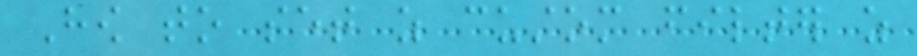How to set as custom filter as
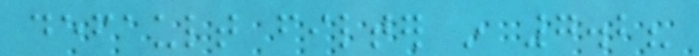default filter in 7.2?
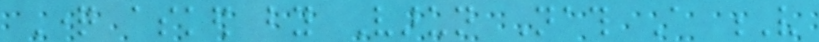Question asked by Varun Nath A V
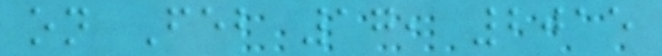on Feb 17, 2015
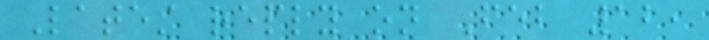Latest reply on Feb 12,
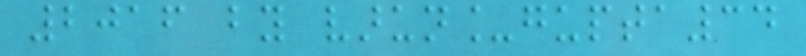2016 by varun_gupta34
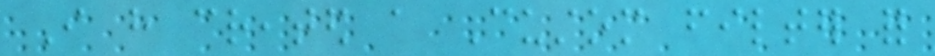I have created a Custom filter for
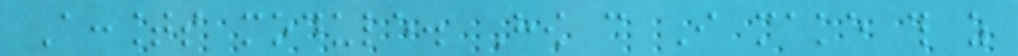Accounts module. How can I make this as
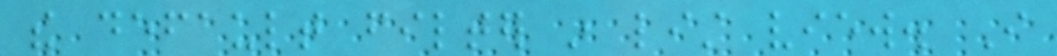the default filter in list view. I
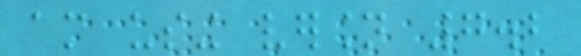am using version 7.2
